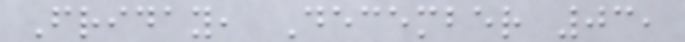Friday, December 03,
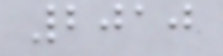2010
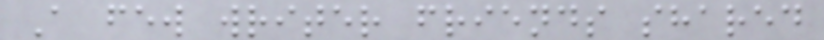A few writer friends shared
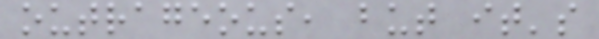outrageous, but it's
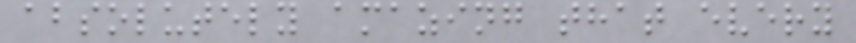absolutely amazing that every
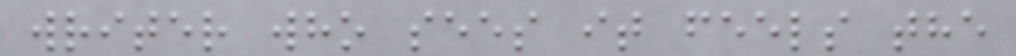writer who sees it feels the
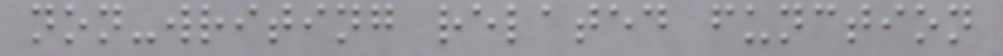non-writing related function
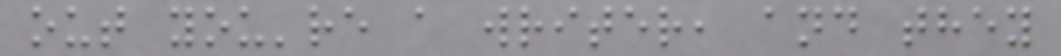out you're a writer, and they
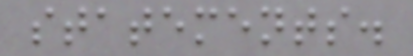statements.
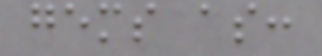gems as:
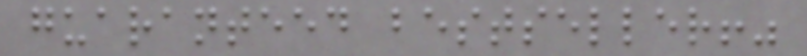guaranteed bestseller!"
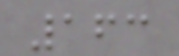163
